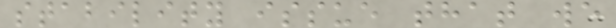stability issue that we
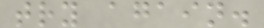try again.
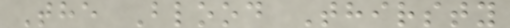The Blood Thirsty
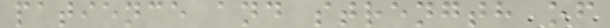patience and strength of
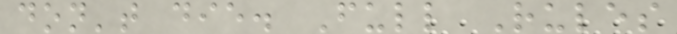don't die. Full Rules
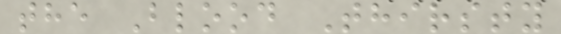the Blood Thirsty
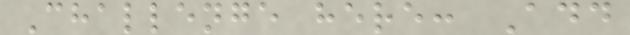Challenge here: Add
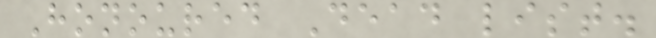Honoured Dead list.
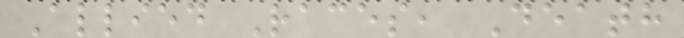Allied Races, Death
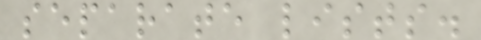separate lists.
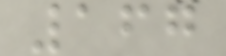167
